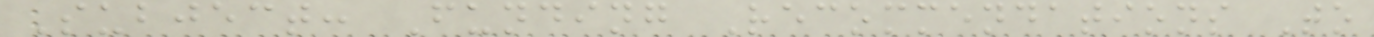Subject: Funding Recommendations To
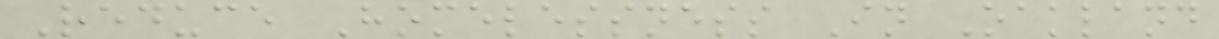Reduce Homelessness In Oakland
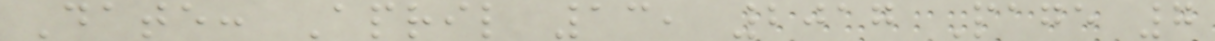Date: April 13, 2017 Page 7
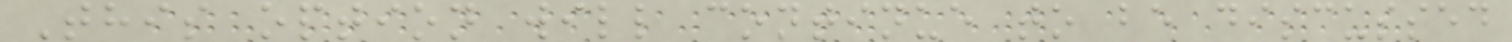This option will continue to be discussed
